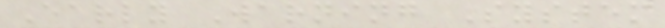Early Warning System
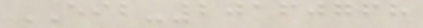EIB-20160768
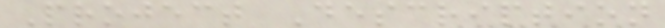Project Description
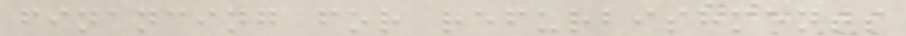financing for refurbishments
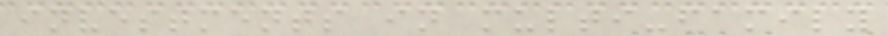investments in multi-family
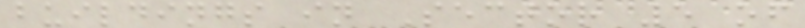buildings in Sector 5 of
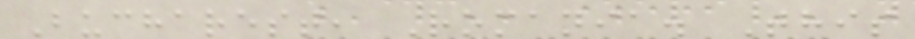Bucharest, Romania. This
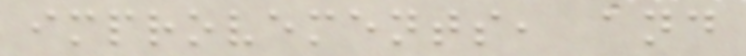improvements, and
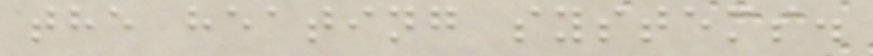the heating systems.
